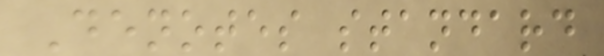Denotes standard
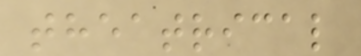theatrical
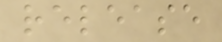release
